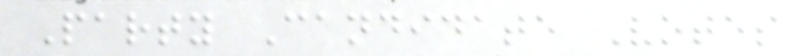Party Candidate Votes
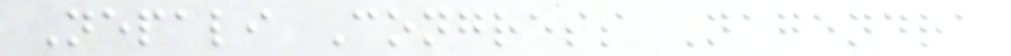Nepali Congress Nagendra
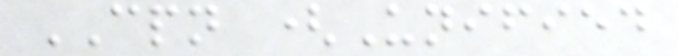CPN (Unified
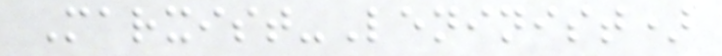Marxist-Leninist)
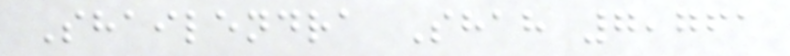Shailendra Shah 7,761
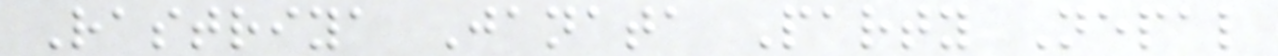Rastriya Janata Party Nepal
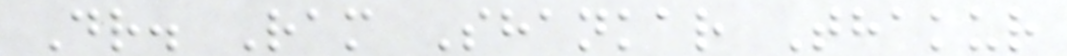Dr. Ram Shankar Thakur
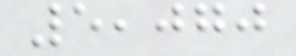5,070
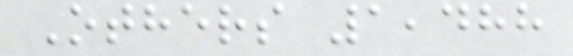Others 1,488
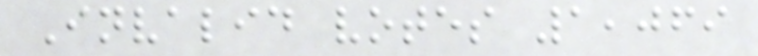Invalid votes 1,069
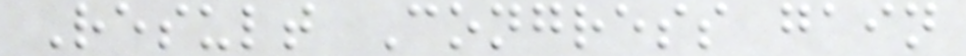Result Congress gain
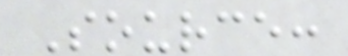Source:
